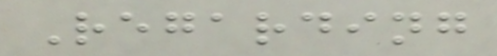Regarding
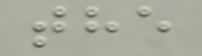the
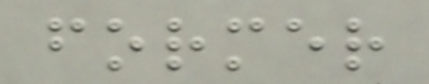former
